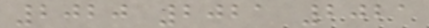2020 2021 2021
